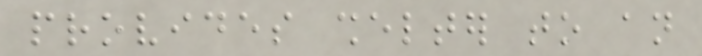provides shelter to an
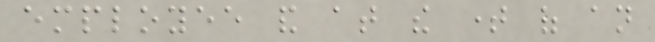employee and at the time of an
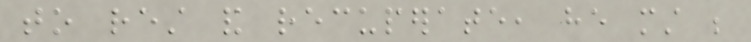to rest and recuperate, he must be
